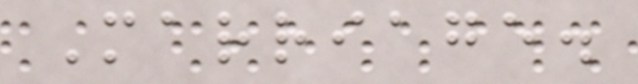Marriage.
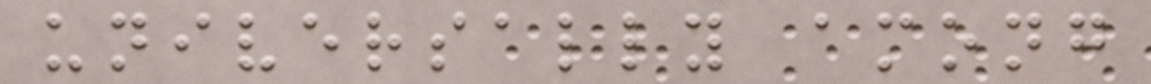universally among
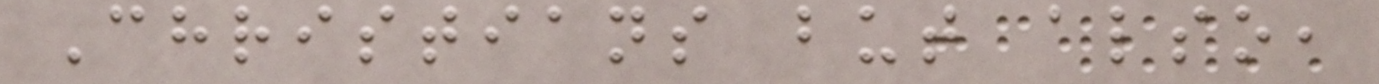Christians but also,
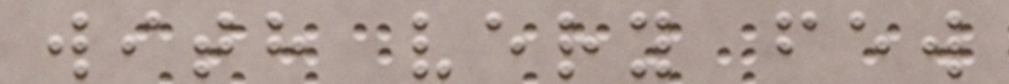with very few
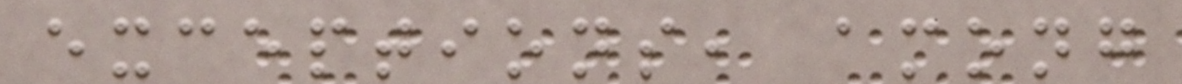exceptions, among
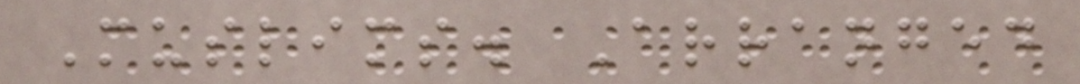Muslims. Arranged
